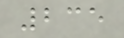235
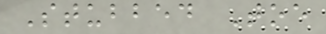Stubbed Toe
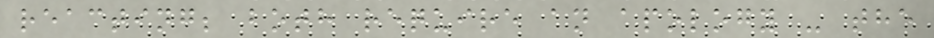reacting; both require an apology - the
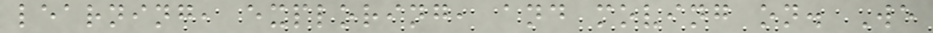learning, exploring, and moving on. We
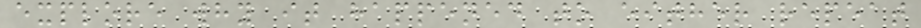explore why it happened to either repeat
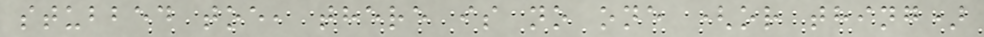stubbed toe, there is no one (or thing)
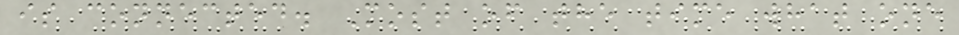is connected. Most of the time what one
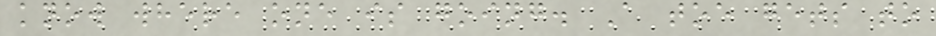know where one is going. A toe gets to
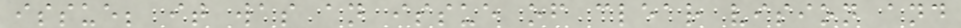issue; it was an issue of clear vision and
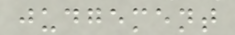judgement
